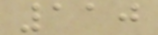110
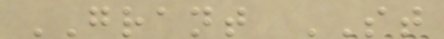GRANT ST
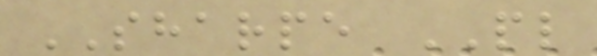SHARPE PL
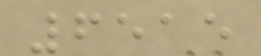6515
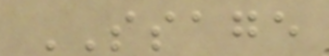SSAGE
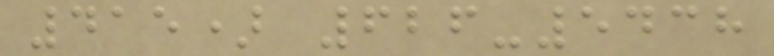415) 626-5438
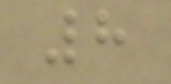8
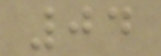04
